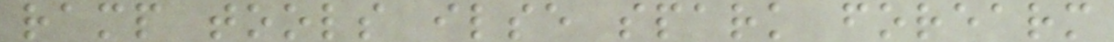ramp tools ilse spark forearm
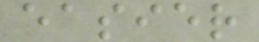easier
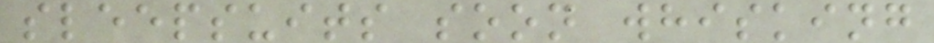sleepsuits soon whisking
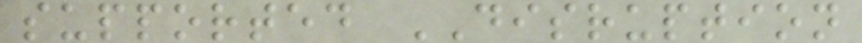supported DISRUPTION
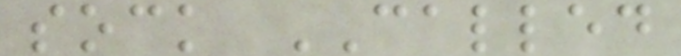sock CALLED
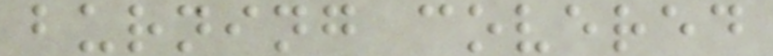burning covered
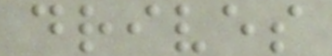drives
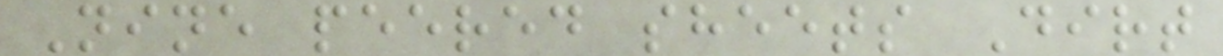Nine peered sheets Dirt
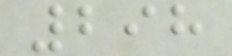298
